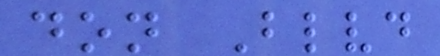don Blvd
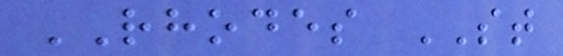RHODES ST
